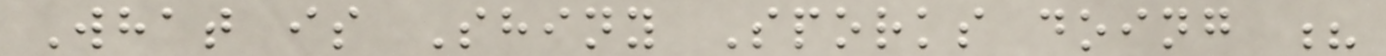What is Shiny Sporks doing ?
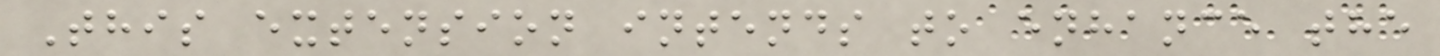This extension intends to enhance the
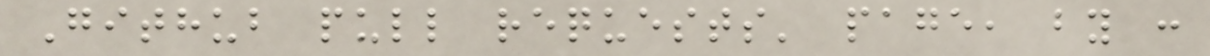Github pull requests' page, by :
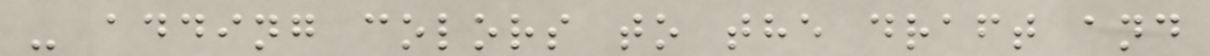- adding colors to the draft and
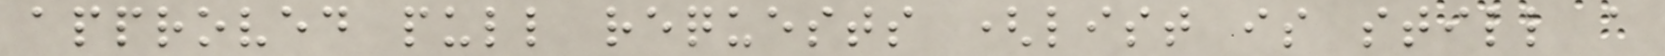approved pull requests (list is still a
